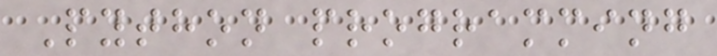Python programming
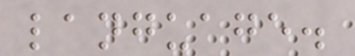language.
